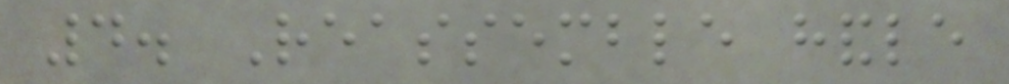4. Reassemble handle
